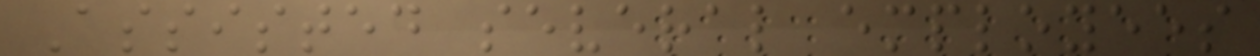Assisted several employees
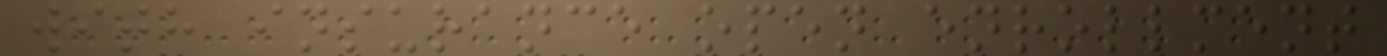with insurance open enrollment
